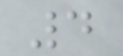4
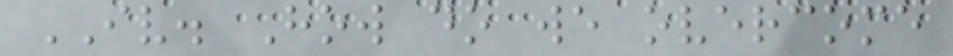IV. How do we overcome
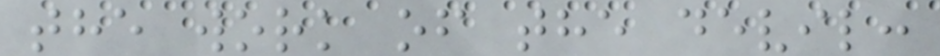the work of the devil:
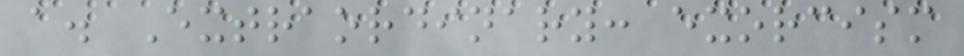a. Extraordinary: exorcism
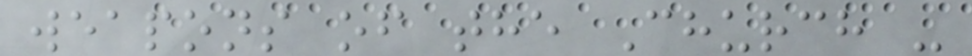weapons of the Church -
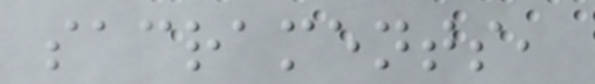sacraments,
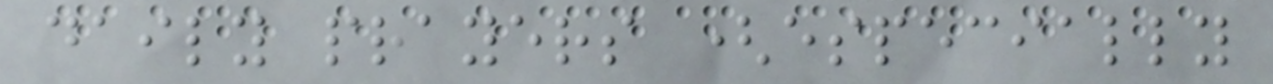daily prayers (especially
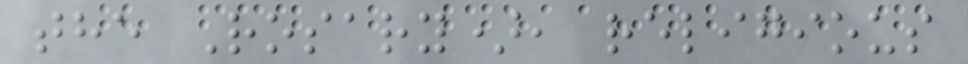the Rosary), religious
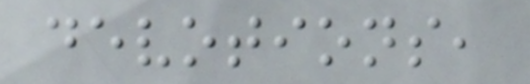devotions,
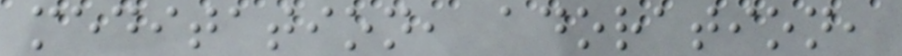meditation, adoration,
